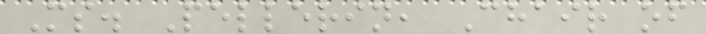Ms. Pellerin, Chair of
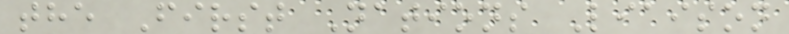the First Nations Liaison
